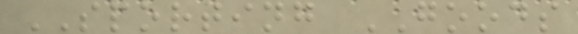SPORTING GOODS
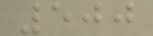500
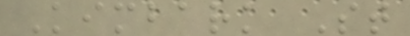Kimbark St
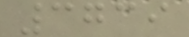3739
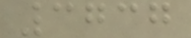3737
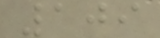109
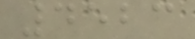4523
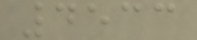4533
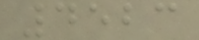4523
